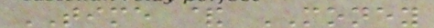TIME & MONEY
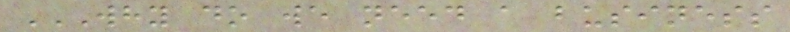WHY DO WE NEED A BUSINESS
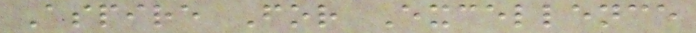Aspire For Excellence
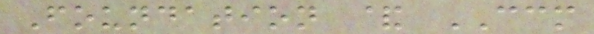Foundation & CCM
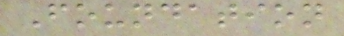Foundation
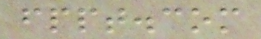fppt.com
